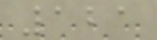121
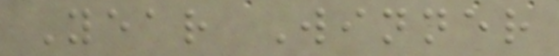Year Winner
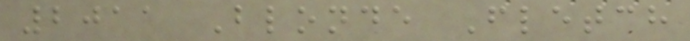2011 Blonde Fletch
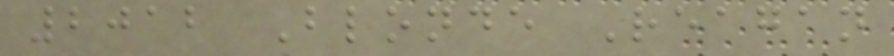2012 Blonde Reagan
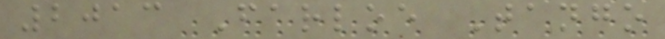2013 Farloe Tango
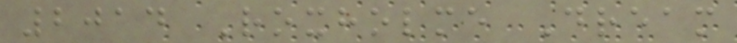2014 Roxholme Dream
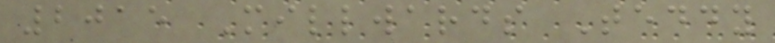2015 Millwards Teddy
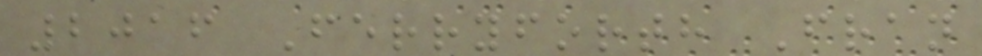2016 Ferryforth Fran
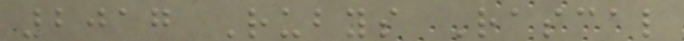2017 Rubys Rascal
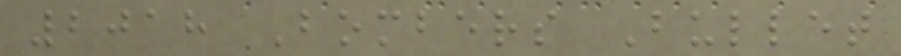2018 Bombers Bullet
